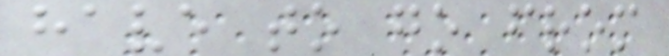have to go from
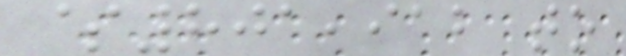$801,912 to
